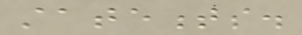statements.
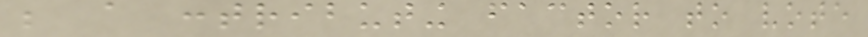be a contributing factor to vote
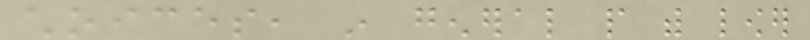choices, in general people with lower
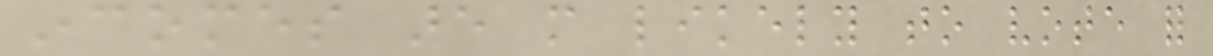incomes are more likely to vote for
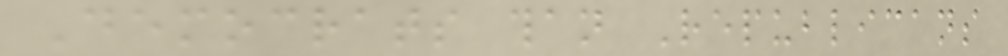Democrats than Republicans
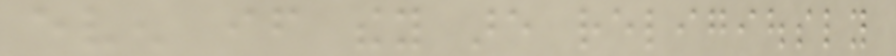even if they are religiously
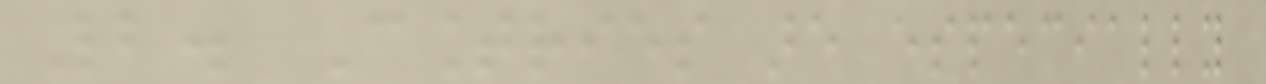2. Countries are especially
